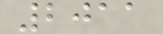2011
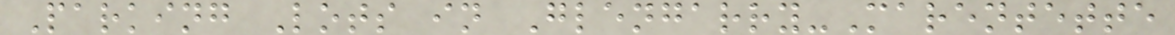Parking Lots in Glengarry-Marentette
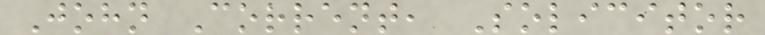John Corrent, Solicitor
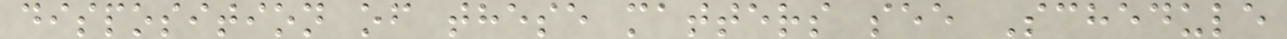disposition of these matters see Schedule
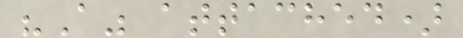"A" attached)
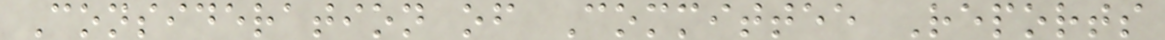Consideration of Committee Reports
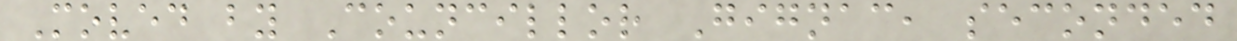Moved by Councillor Gignac, seconded
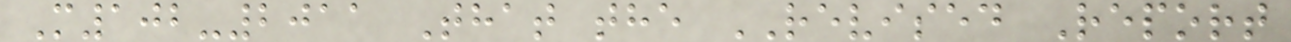M102-2011 That the REVISED Report
